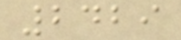2429
